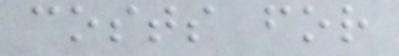costs for
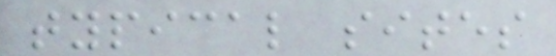typical sites
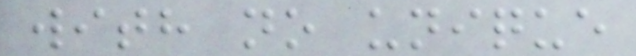with no unique
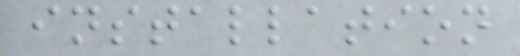installation
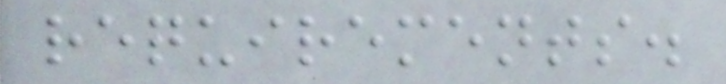requirements.
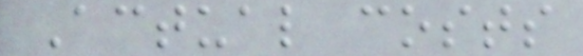Actual costs
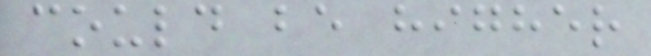could be higher
